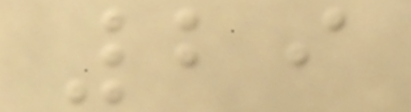29
